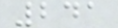241
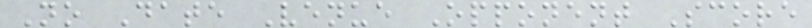No Date Venue Opponent Score
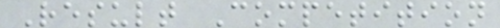Result Competition
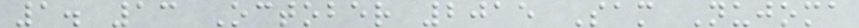1. 13 October 2015 Sam Nujoma
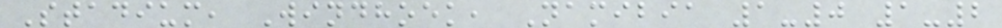Stadium, Windhoek, Namibia 1-0 1-2
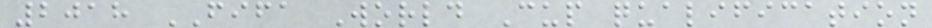2018 FIFA World Cup qualification
